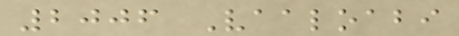2006 Vaaloabi
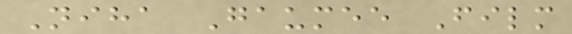Niha Gaumee Film
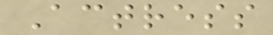Actress
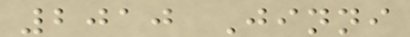2010 Jinni
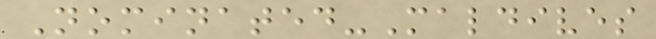Nominated-Maldives
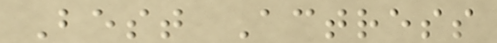Best Actress
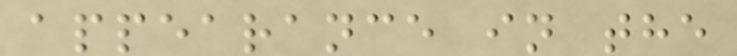appearance in the
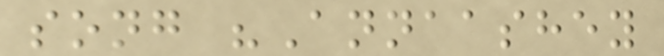song "Annaashey
